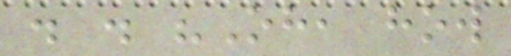. . "Oh, how
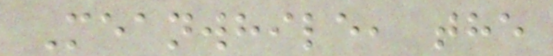Meanwhile, the
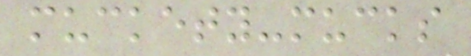muckety-mucks
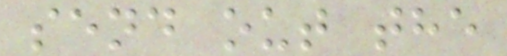send out the
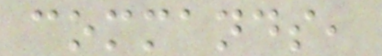commands,
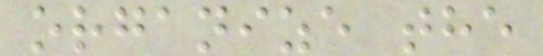organize the
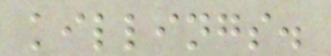killings.
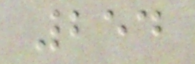254
